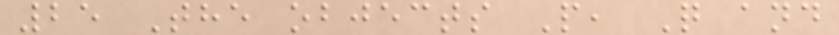25 The objects P, Q and
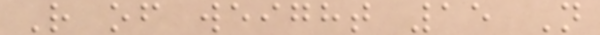R of weight 15 N
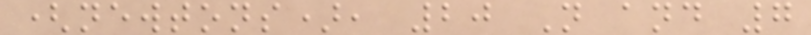(newtons), 20 N and 7
